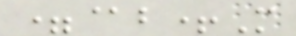=@b+M
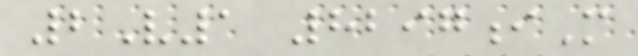2V1 8297iM
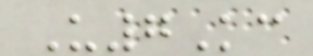U7Kc
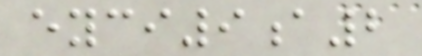eyci9a2
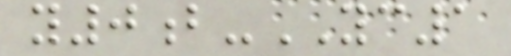y0b-YC1
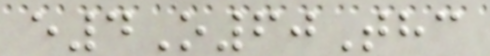e4O60Thc
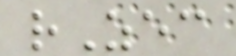rZec
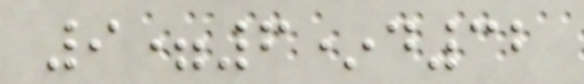9=6*d32
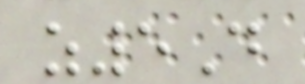z5D
